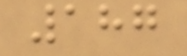187
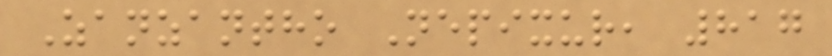Zanzantho Nepixur, 817
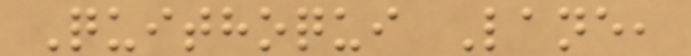Quithoqui Lane,
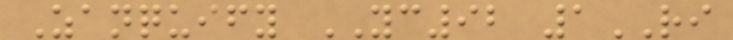Zanquify YC92 1RI
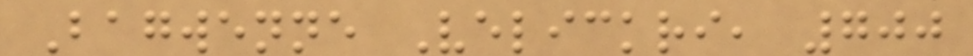Bagwenne Velickri, 700
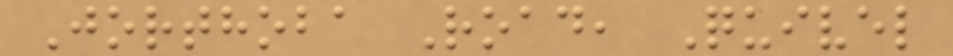Jorthoba Road, Quivel
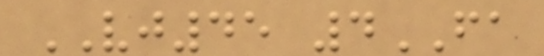VJ45 4FA
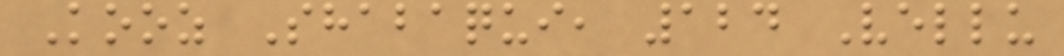Kooz Shabaqui, 124 Vellu
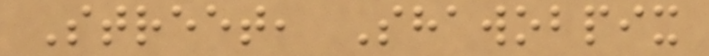Street, Shawobpix
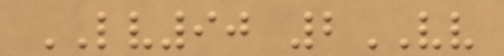LV90 2VV
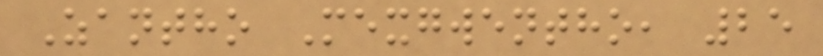Zantho Mexgwentho, 25
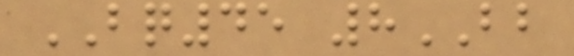BQ45 8BB
